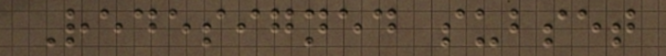Redesigned subset
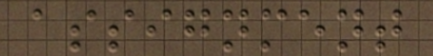assignment
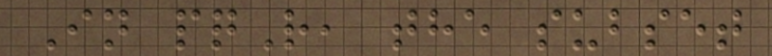In pqR, the subset
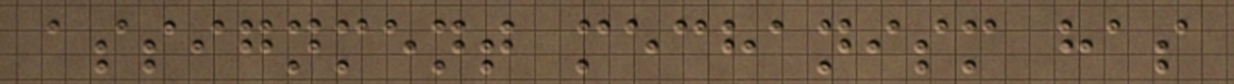assignment mechanism has
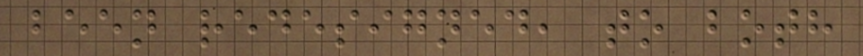been redesigned, to both
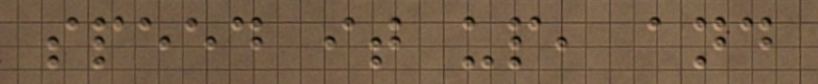speed it up, and
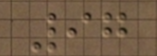97
